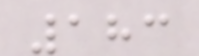183
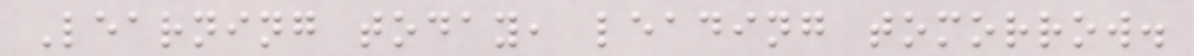Learning today, leading tomorrow.
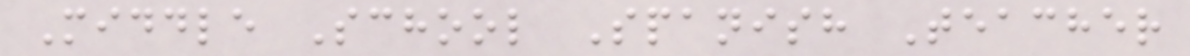Middle School Spanish Teacher
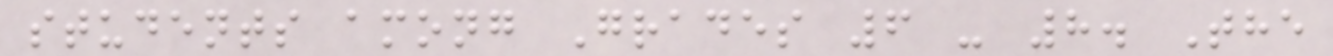students among Grades 6 - 8. The
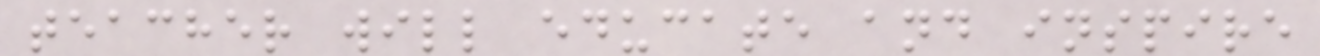teacher will educate and inspire
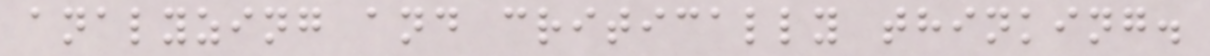analyzing and critically thinking.
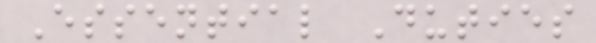Essential Duties
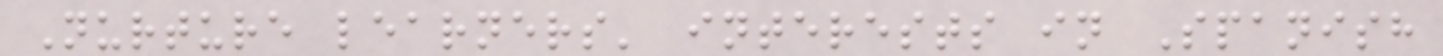Nurture learners' interests in Spanish
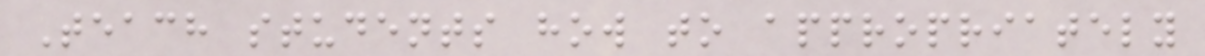Teach students how to appropriately
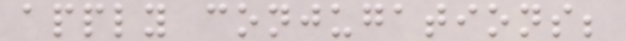apply conjugations;
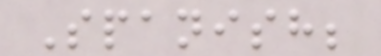Spanish;
